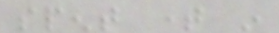spent time in
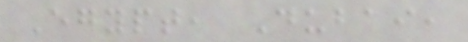Egypt, Dubai,
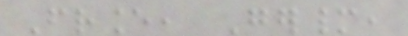France, Germany,
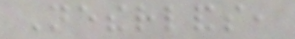Netherlands,
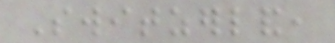Switzerland,
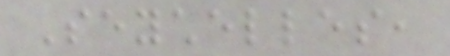Seychelles,
